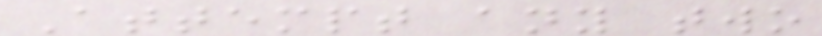Attempt any two
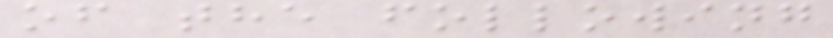of the following
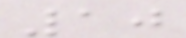10
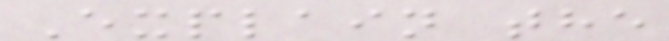Explain the
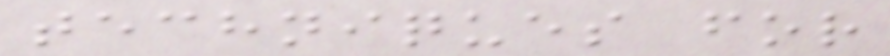techniques for
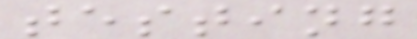testing
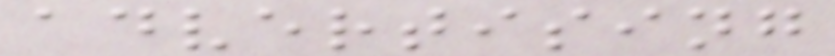advertising
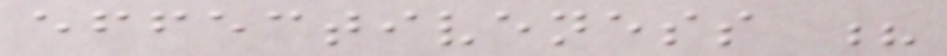effectiveness ?
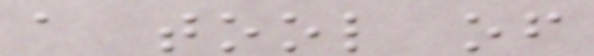a tool of
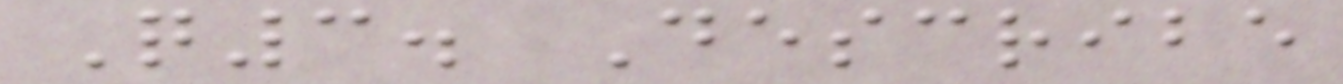Q3. Describe
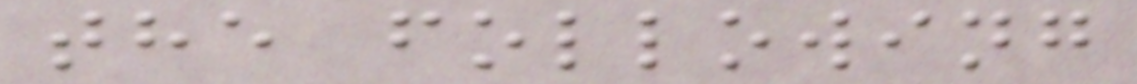the following
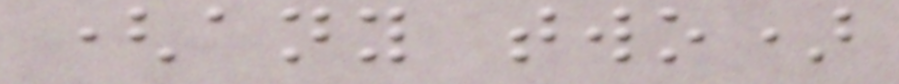(any two)
